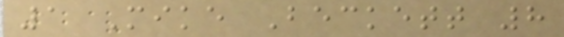1 Mike Beckett 8
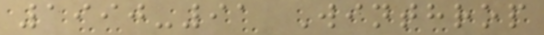1990-91 Winthrop
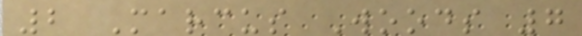2 Marcus Woods 7
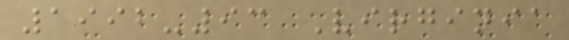1992-93 Virginia
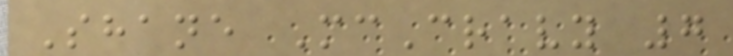Shane McCravy 7
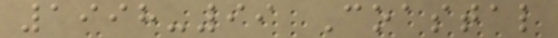1998-99 Coastal
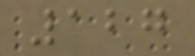127
